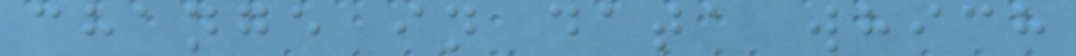change in data which
